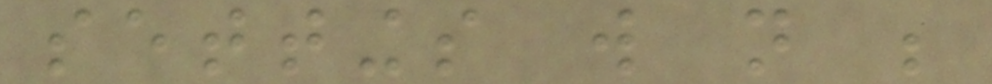settings will not be
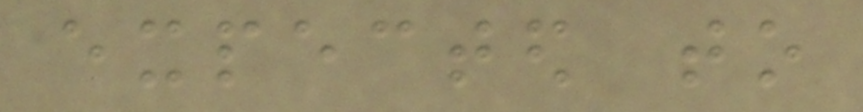expected to
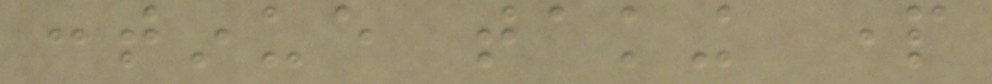continue taking part
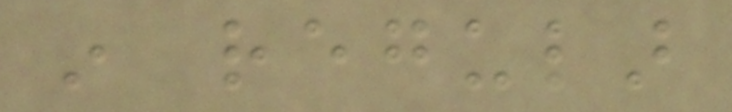in regular
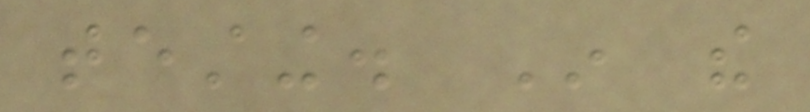testing. In the
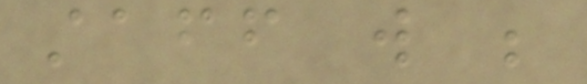staff will be
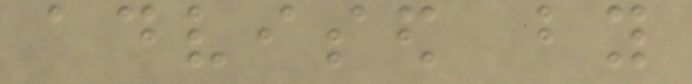advised by
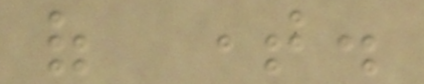of time.
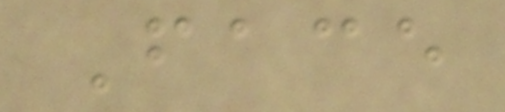Face
